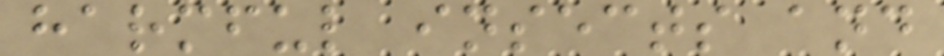harmful insects and
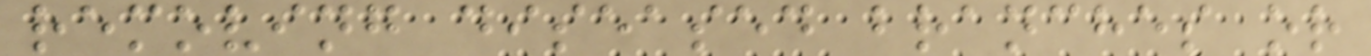removing diseased branches or
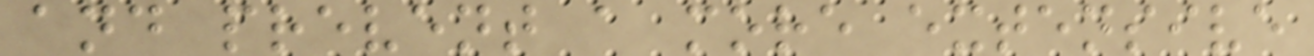and prevent a more extensive
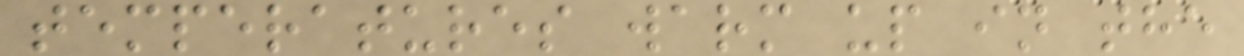temperatures warm up in the
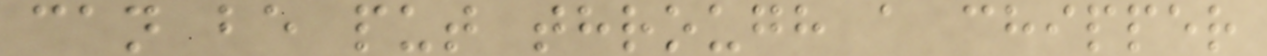can be put through a chipper
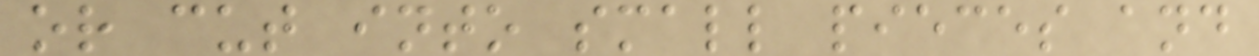or cut into small pieces and
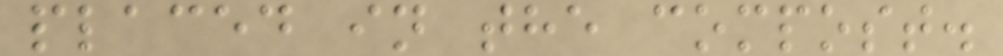placed in the compost.
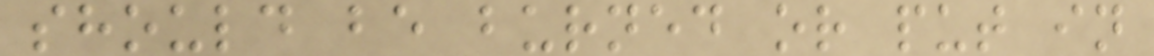should be burned or put in
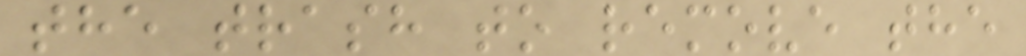the trash to remove the
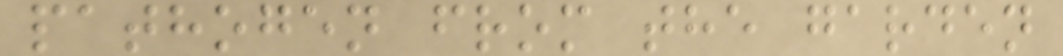pathogen from the garden
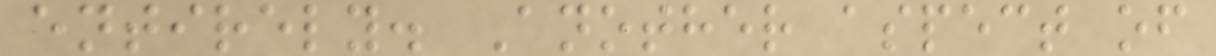entirely. Another aspect of
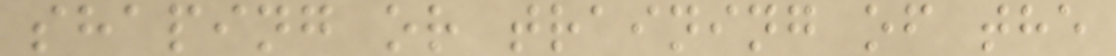shaping or training of the
